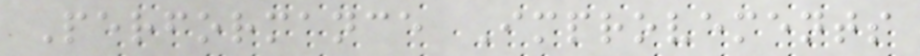Performance Improvements
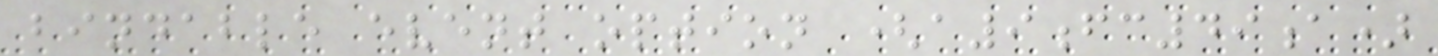bindable event option (a9fc49a)
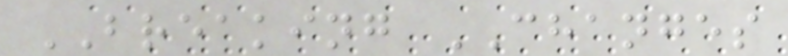BREAKING CHANGES
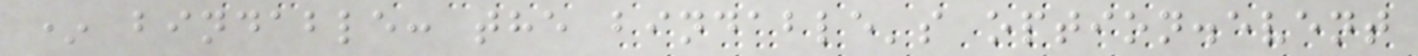* bindable: the bindable's option.event
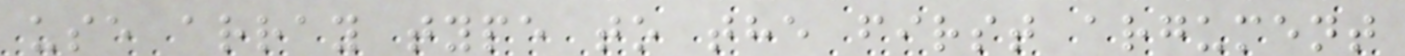use array type to the first argument
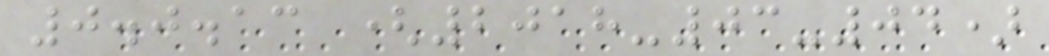0.0.13 (2018-03-04)
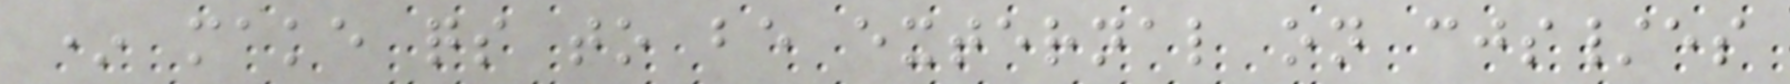* make qs to be external on cjs/es
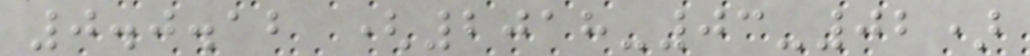0.0.12 (2018-03-02)
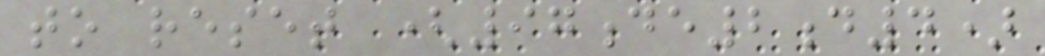to reset (97de2d4)
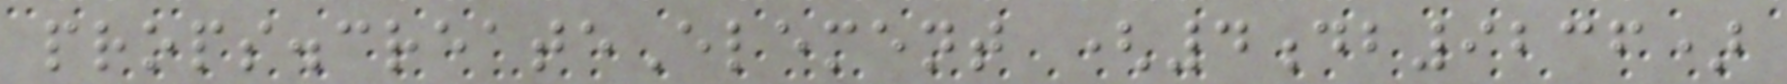props.createElement (4db9236)
